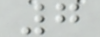7
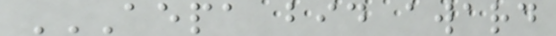AEPA BID AWARD
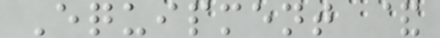Equipment &
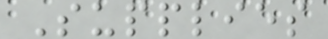Supplies
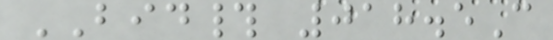BID# 018.5C
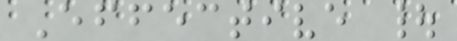Effective |
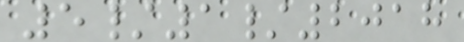5/1/2018
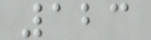123
